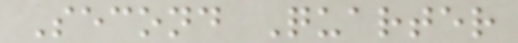Second Quarter
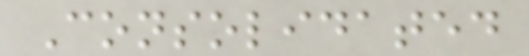Consolidated
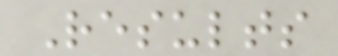Results
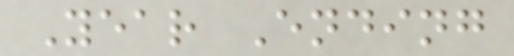Year Ending
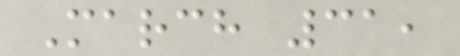March 31,
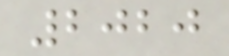2020
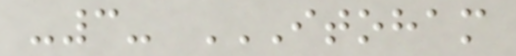-3- ITOHAM
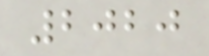2020
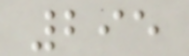295
